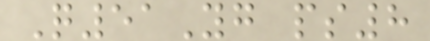Q51Yg ps8
